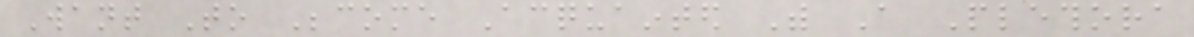Want To Become Acquainted With A Plethora
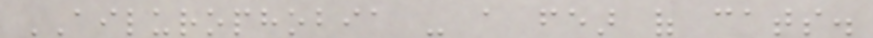AILUROPHOBIA - a fear of cats.
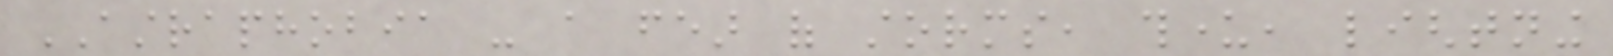ASTRAPHOBIA - a fear of storms, thunder, lightning
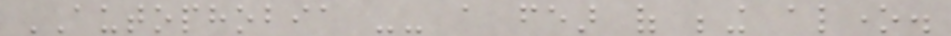AUTOPHOBIA -- a fear of being alone.
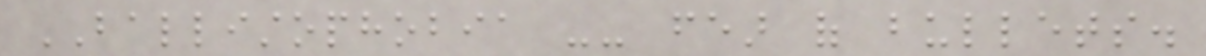BALLISTOPHOBIA -- fear of bullets.
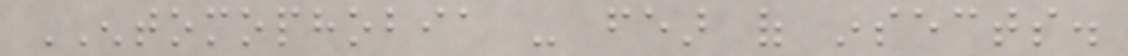ENTOMOPHOBIA - fear of insects.
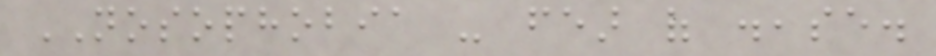NOSOPHOBIA - fear of disease.
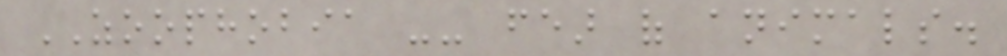ZOOPHOBIA -- fear of animals.
